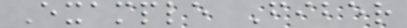Example Fiber
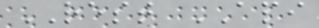REST API
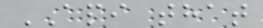API that
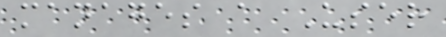manages a User
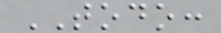TODO:
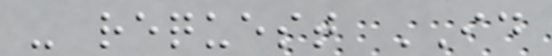- request ID
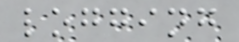logging
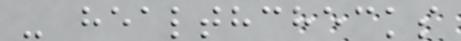- healthchecks
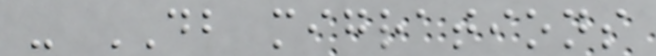- DB migrations
